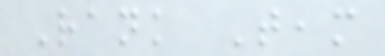Rank Team
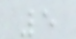5
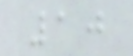10
